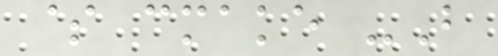$ cmake -B
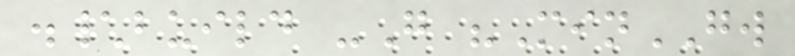.\build -G "MinGW
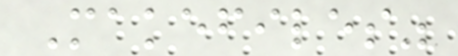Makefiles"
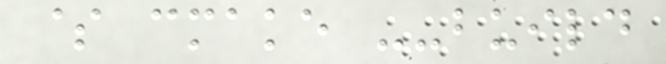$ cmake --build
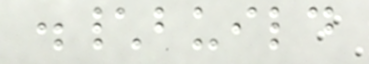.\build
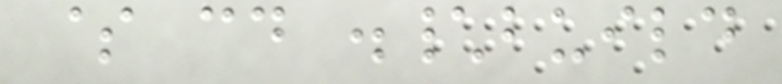$ cd .\build
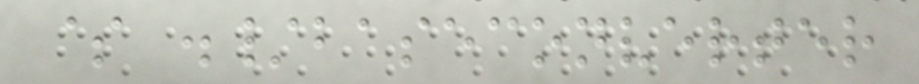$ ./baseconverter
